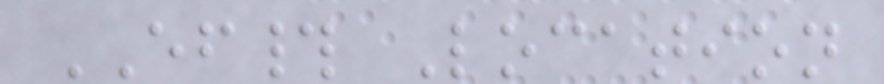EF# Location
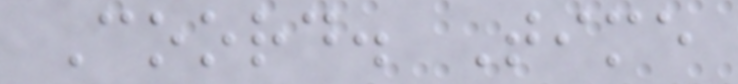Coord. Time
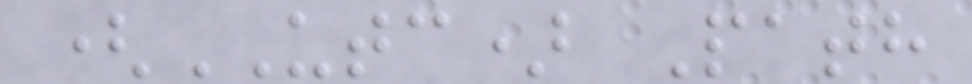(UTC) Path
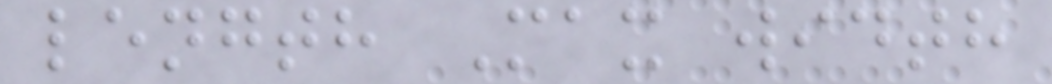length Max width
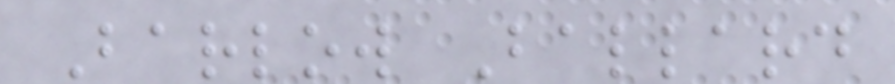Barlow Ballard
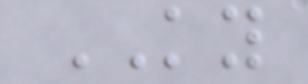KY
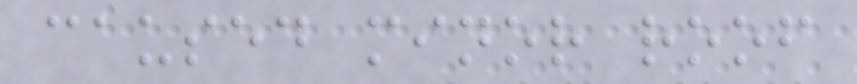caused minor roof
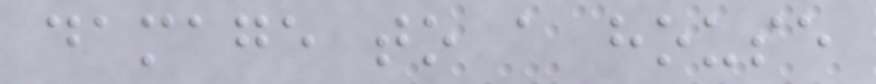damage to a house
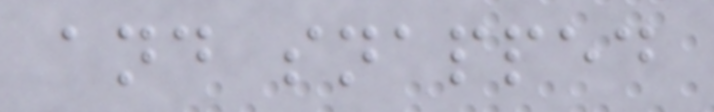and snapped
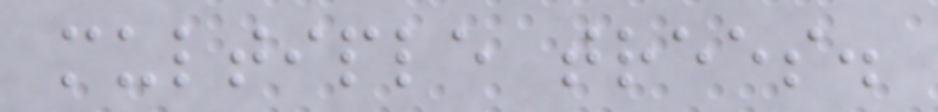multiple trees.
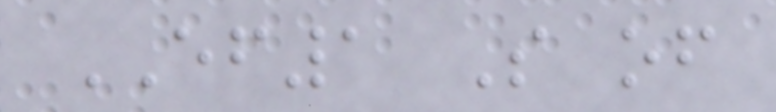EF1 S of
